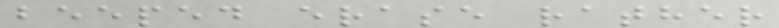beeped erase rather
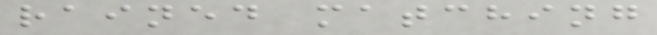rained matching
